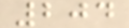204
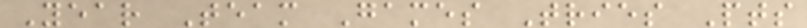Year Team Games Tries Pts
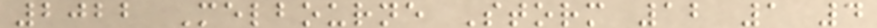2022 Melbourne Storm 12 1 4
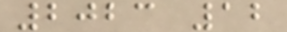2023 12
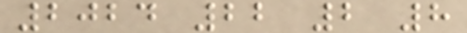2024 22 2 8
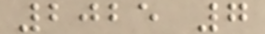2025 7
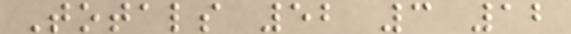Totals 52 3 12
